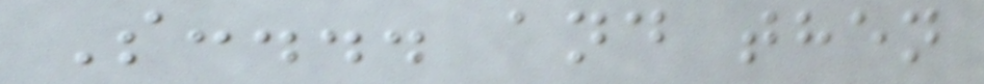S:... and then
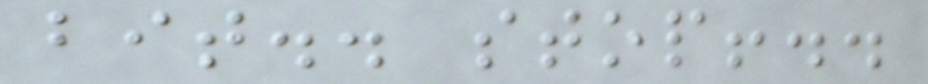bit.. stop!..
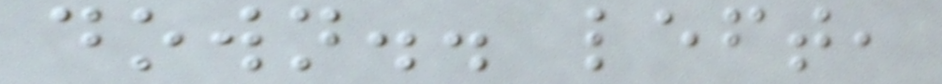down.. left,
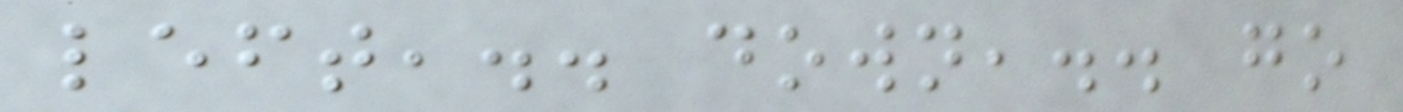left,.. down,.. go
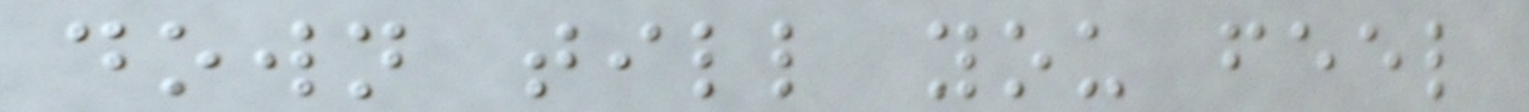down till you feel
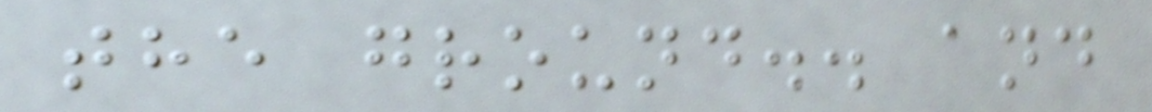the ground.. and
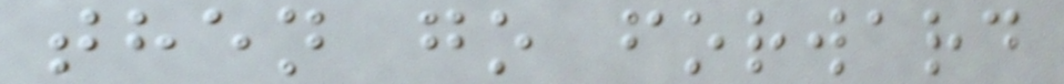then go forward
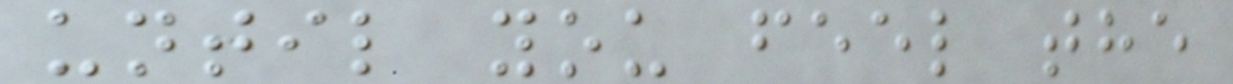until you feel the
